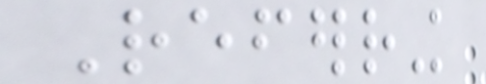Referring
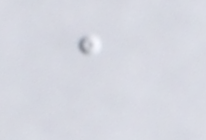a
